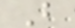B
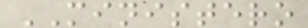MINISTERO
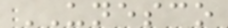UNESCO
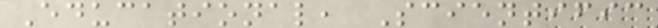Educational, Scientific
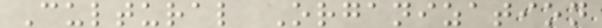Cultural Organization
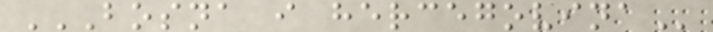BOSNA I HERCEGOVINA
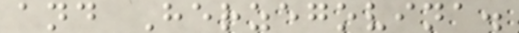and Herzegovina.
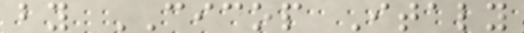by CICOP Italy
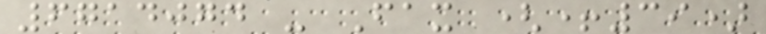6714074 - Fax (+39)
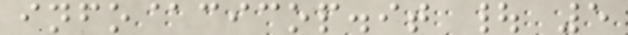info@cicop.it | 5
